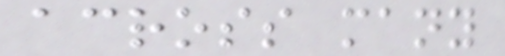across many
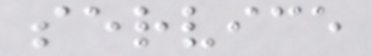service
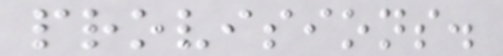provisions.
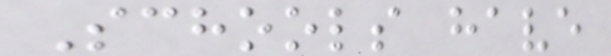Schools have
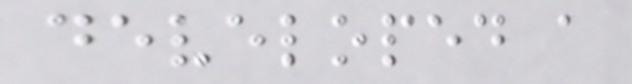developed a
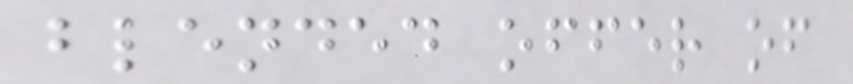blended offer of
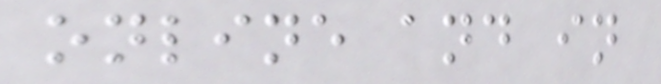online and in
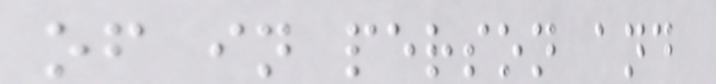of in person and
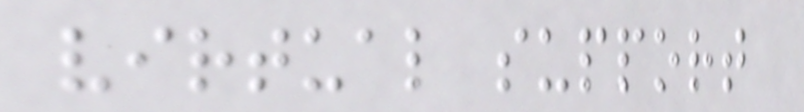virtual support
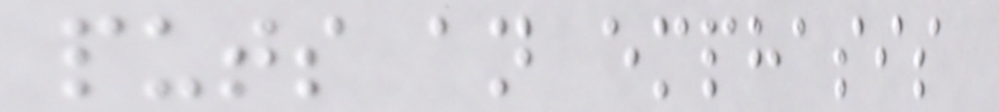puts an emphasis
